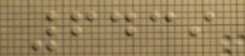6439
